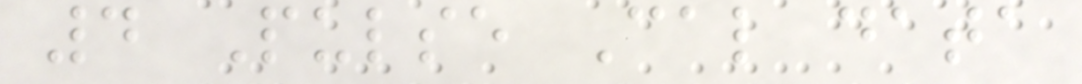4 Pulse Cal data
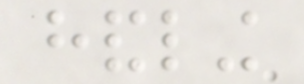handling
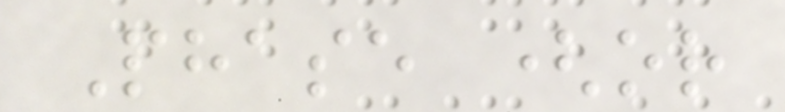Phase (or
